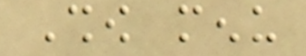Show menu
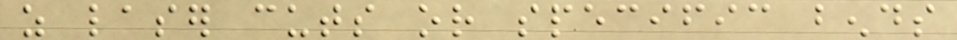as laser cuts or specific bends
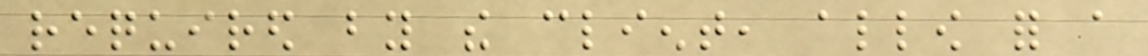required by the client, allow for a
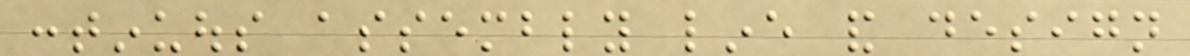continuous assembly line and design
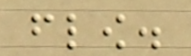flow.
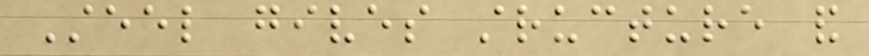Steel gives structure and
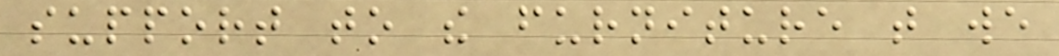support to the furniture that we
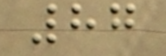87
